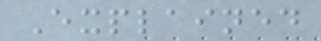Explained
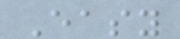Easy
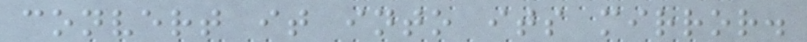convert it into its mirror.
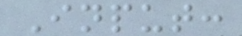Input:
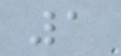1
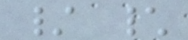/ \
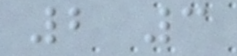2 3
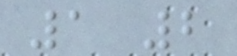1 2
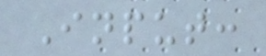Input:
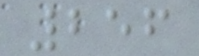256
